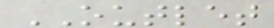OUTLET
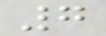7
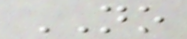NO
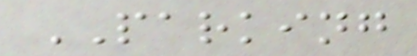PARKING
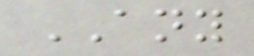ANY
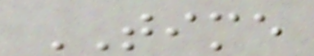TIME
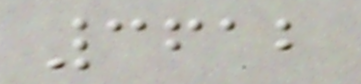3612
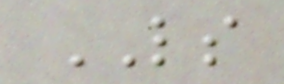LS
